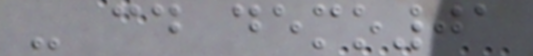- cd demo01
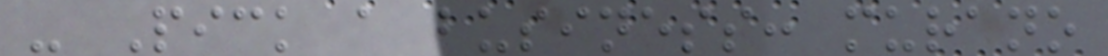- Pick a business: murano
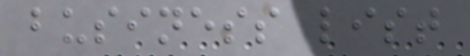business list
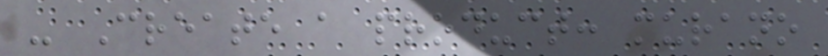- Create a product: murano
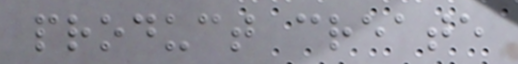product create
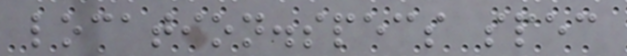location.specs spec
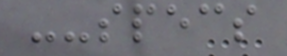--specs
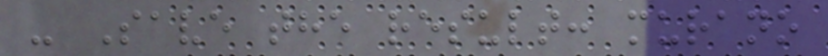- Save the result: murano
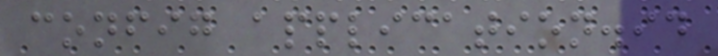config application.id
